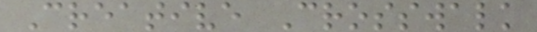Creative Crosswalk
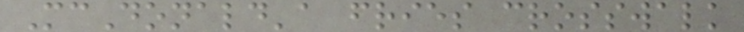McDonald'a fries crosswalk
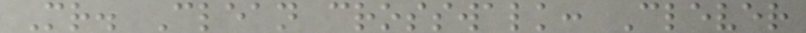Mr. Clean crosswalk: Clever
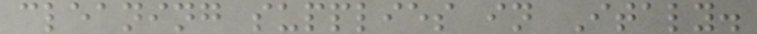cleaning supplies in Italy.
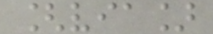[via]
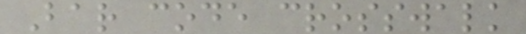Bar code crosswalk
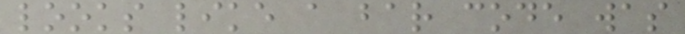looks like a bar code was
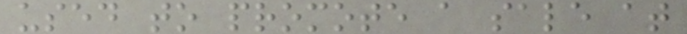used to promote a sale at
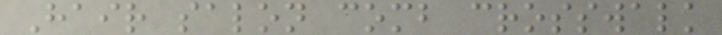Hair salon comb crosswalk
